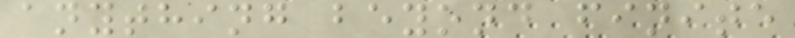anything beyond finite
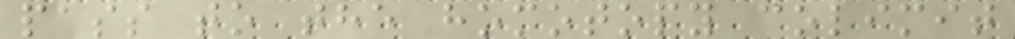pass to the homotopy colimit
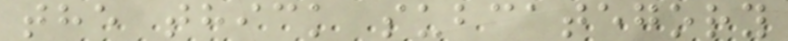the thick subcategory
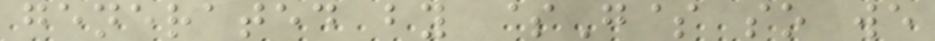generated by $G$ so we
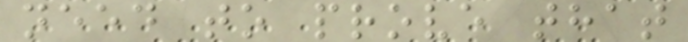need to prove that
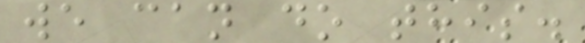we can do this.
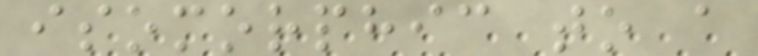isomorphic to a
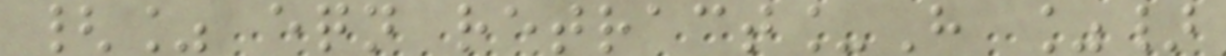{% eqn retract_H %}
